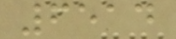6514
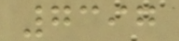7397
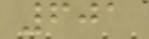601
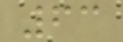63
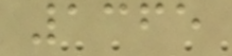1365
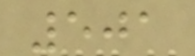501
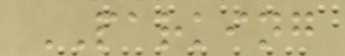PARKING
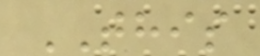THIS
